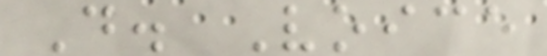D. Voice
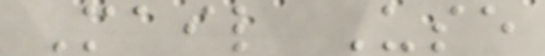Mail Use
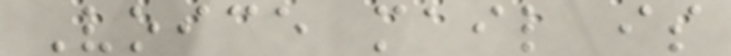Voice mail is
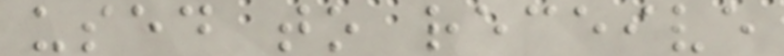used to receive
